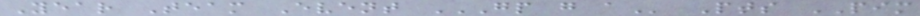Year Team Event GP G A Pts PIM
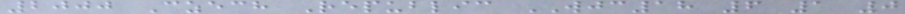2000 Czech Republic WJC18 6 1 0
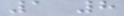1 8
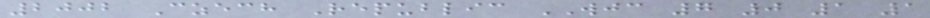2002 Czech Republic WJC 7 0 1 1
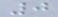0
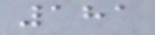181
